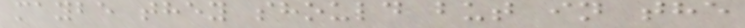maybe they should but in the
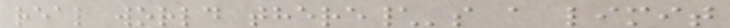real world there\'s a limit
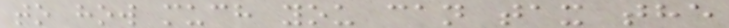to how much you can tax the
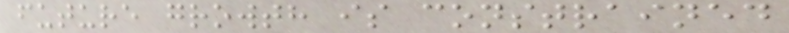future growth is constrained
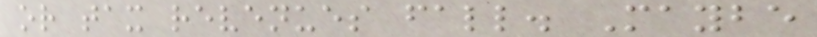or tax revenues fall. Maybe
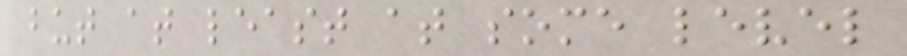but at least at some level
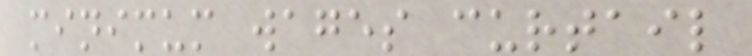minimum wages curtail
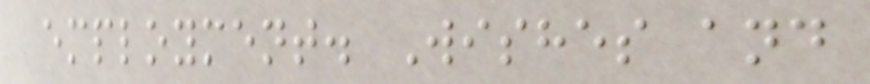employment. Wishes and
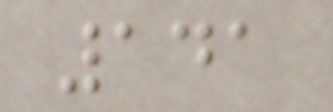141
